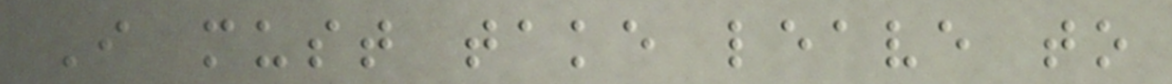I must take leave to
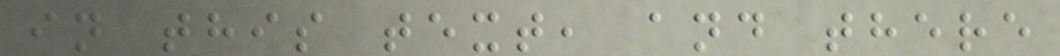in this text, and there
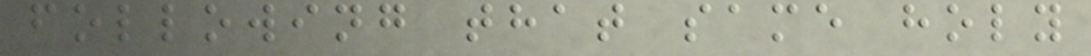following that same holy
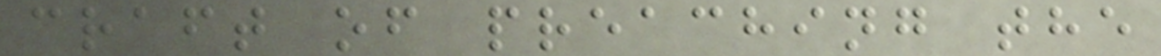craft of preaching the
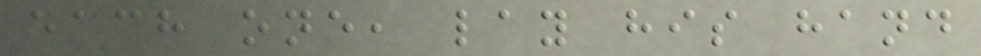each one, lay his hand
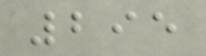295
